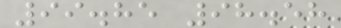99.85 98.58
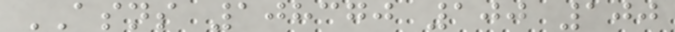ASNS 108370 100 100
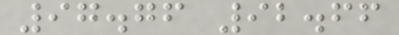97.76 92.66
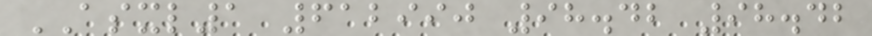ASXL1 612990 98.42 98.42
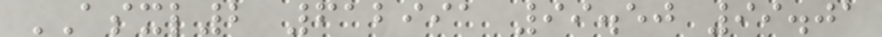ASXL2 612991 99.50 99.01
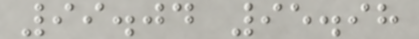99.04 95.98
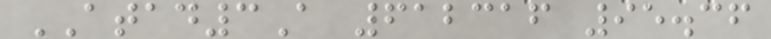ATAD3A 612316 95.36
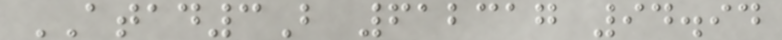ATAD3B 612317 94.94
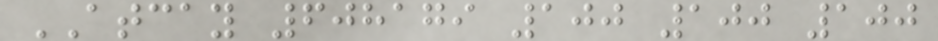ATCAY 608179 100 100 100
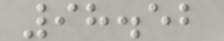98.52
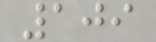109
